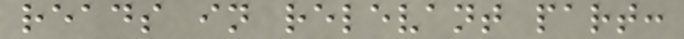reads in relevant part:
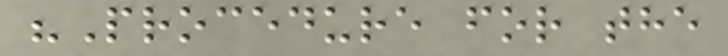"Procedure for the
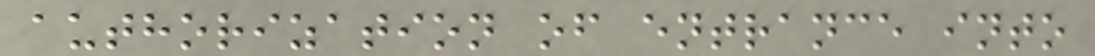authorization of entrance into
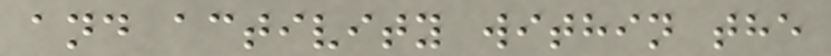and activity within the
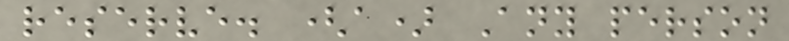reserve. (a) Any person
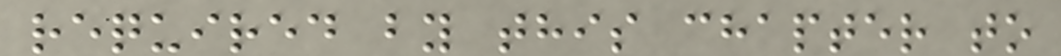required by this chapter to
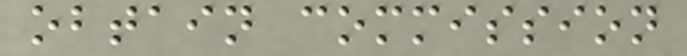obtain commission
